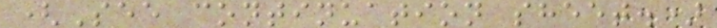(See continuation sheet.)
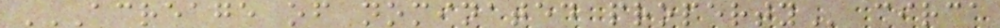ACREAGE OF NOMINATED PROPERTY circa
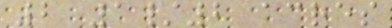2 1/2 acres
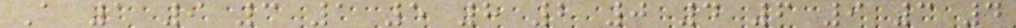A 1 9 3 1 5 8 2 0 4 6 9 3 4
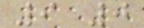9 0
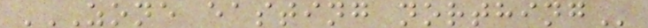ZONE EASTING NORTHING
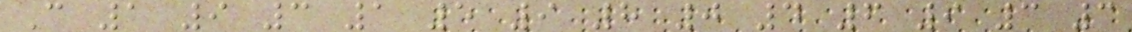C 1 9 3 1 5 9 8 0 4 6 9 3 3
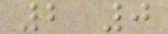2 0
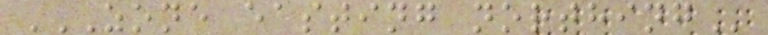ZONE EASTING NORTHING
